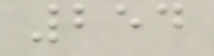254
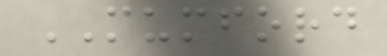MUMFORD
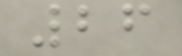26
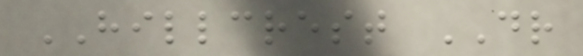HILLCREST DR
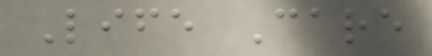Life Care
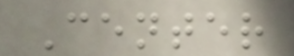Center
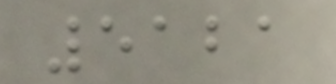5121
